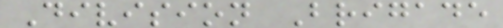Division Brigade
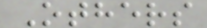Others
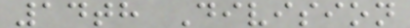14th Division
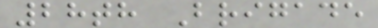28th Brigade
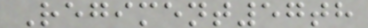Regiment57th
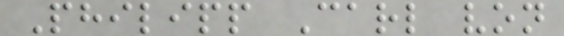Philipp Carl von
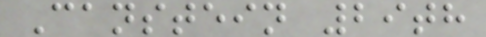Canstein 29th
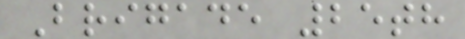Brigade 25th
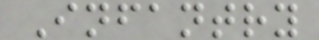Infantry
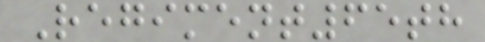Regiment65th
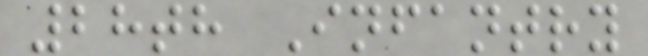28th Infantry
